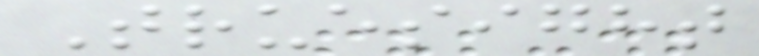Truesight
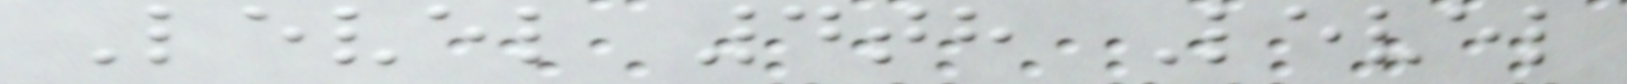Level 4th Level
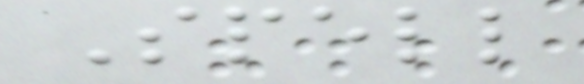Spell
